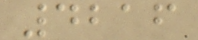4216
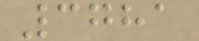3781
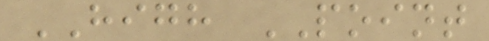HIGH POINT
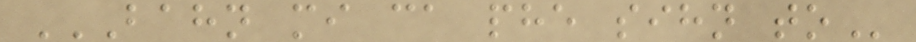BAHN MI CA PHE SIHN TO
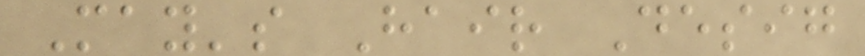May's Hair Desig
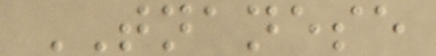TNANESE
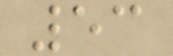53
